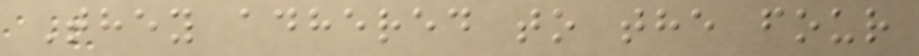They adhered to the four
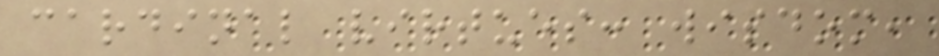cardinal virtues: wisdom,
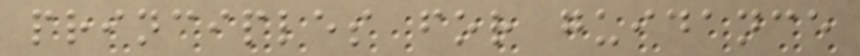principles for guidance
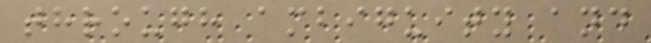through ambiguity and
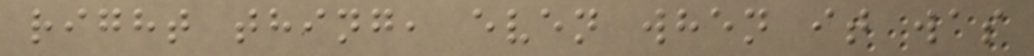right thing, even when it was
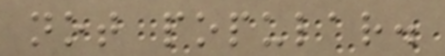not popular.
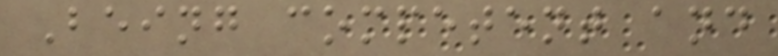Being competent and
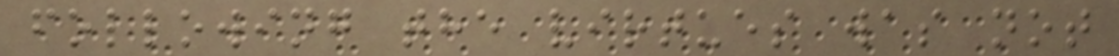following the virtues was not
